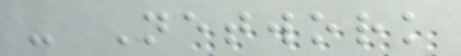- Network
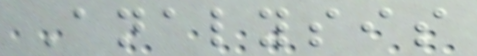Analysis
